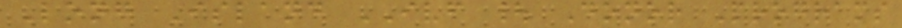Long Island IVF | Donor Programs
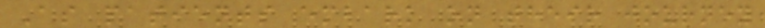As patients embark on their journey
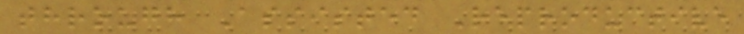through Assisted Reproductive
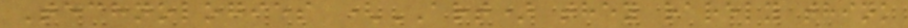Technologies (ART) they rarely think
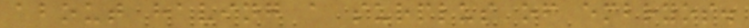about having a surplus of embryos.
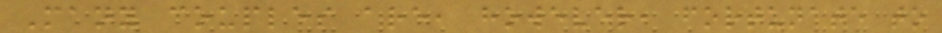Many couples are, however, fortunate to
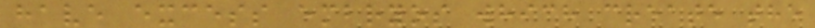have excess embryos which create the
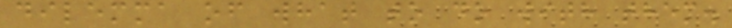dilemma of what to do with them.
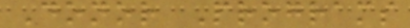Donor Programs
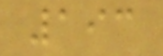193
